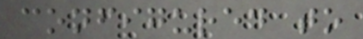configured to
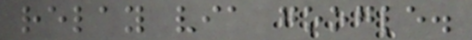relay via google.
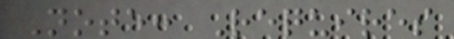Note: Requires
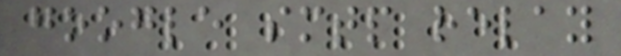google smtp relay
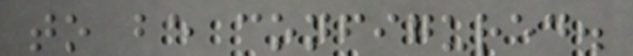to be configured.
